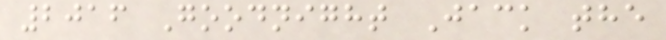2016 Goodnight Jack the
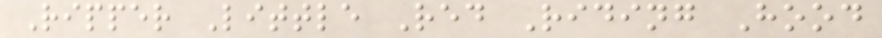Ripper Little Red Riding Hood
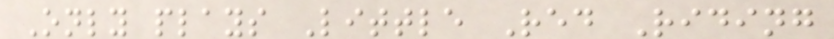Only plays Little Red Riding
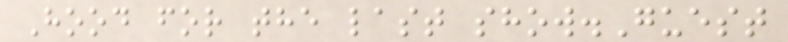Hood for the last show.Guest
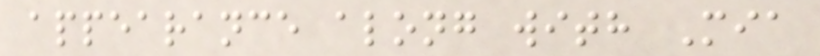appearance along with Mia
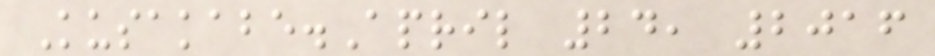Kusakabe.April 24, 2016
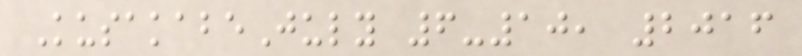KusakabeJuly 6-10, 2016
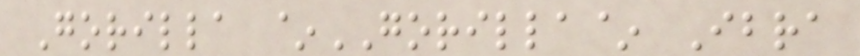Gorilla ~GORILLA~ Ibra
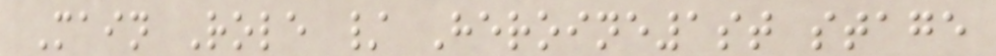Main Role / Heroine1st stage
